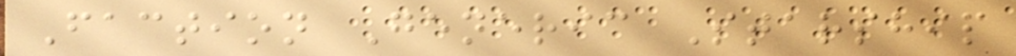Faction Generic Starship
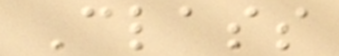Class
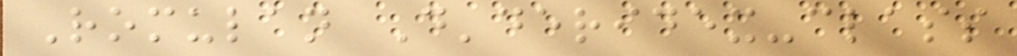Romulan D'deridex-class
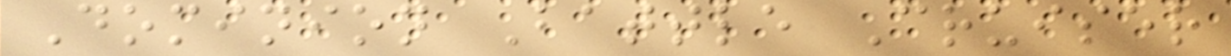Dominion Battle Cruiser
